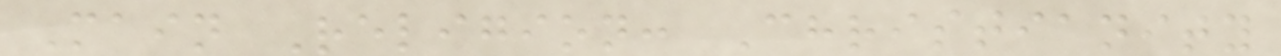Main Religion: Christianity
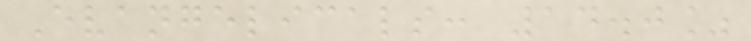Evangelicals: 14.0%
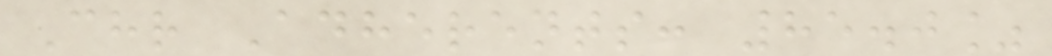Chr Adherents: 85.0%
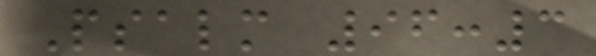Psalm 96:3
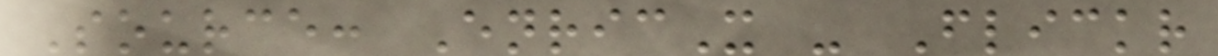Source: EnricX - Flickr
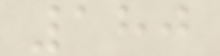180
